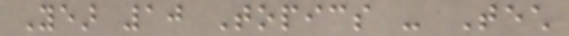Year 10 Topics - Tech
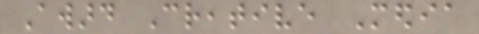Award Creative Media
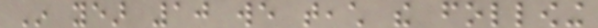In year 10 we teach the following
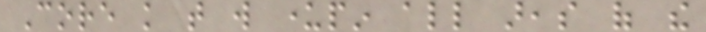Core knowledge that will underpin all areas of the
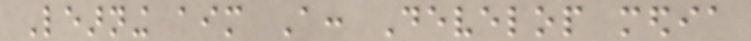Learning aim A: Develop media
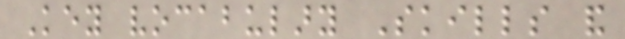Key vocabulary Skills and
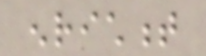enrichment
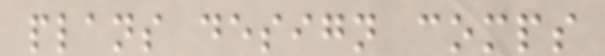plans design comps
